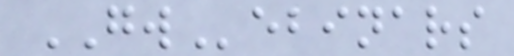GWebinars
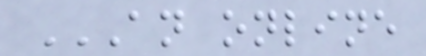AN ONLINE
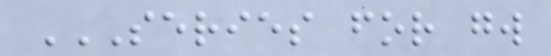SERIES FOR GW
